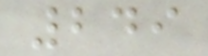249
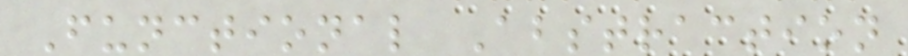Functional Abstraction
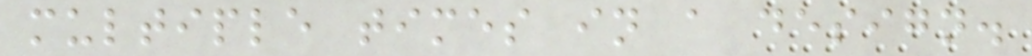multiple times in a design.
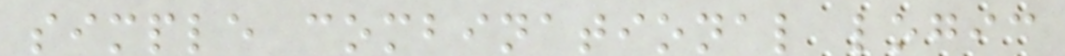simple combinational logic
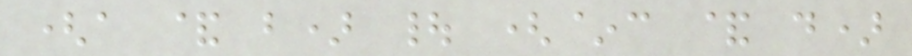(a & b) | (~c & d)
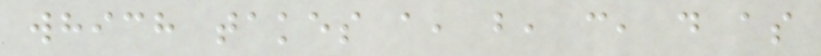which takes a, b, c, d as
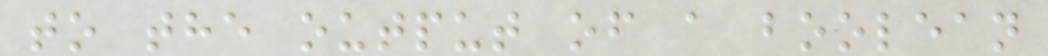to the output of a boolean
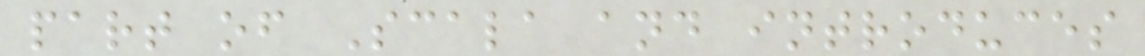part of Scala and introduces
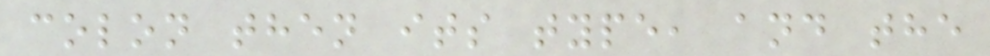colon then its type, and the
